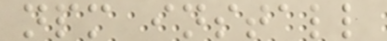npm install
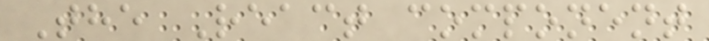The React component
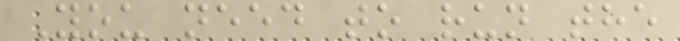You need to run the
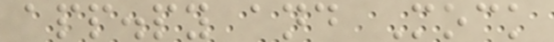app.py and Mock
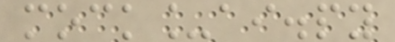mock_ai.py
